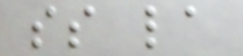ss la
